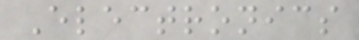Electronics
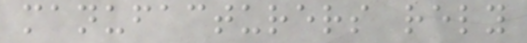manufacturers rely
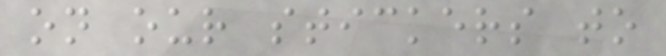on our stickers to
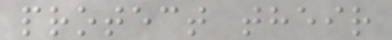protect their
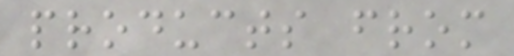products from
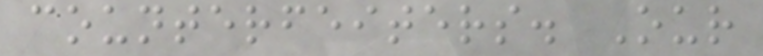counterfeiters. Our
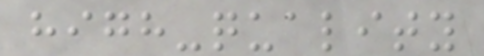high-quality
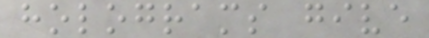holograms give
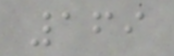169
